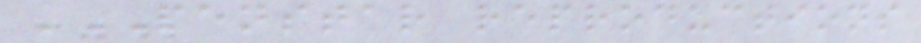PENSTAR REPRODUCTIONS
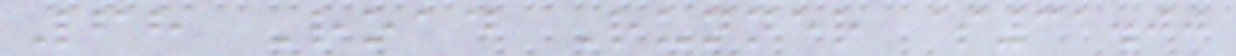68 Road Runner $31.00
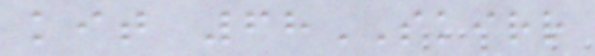kit 68SKIRR
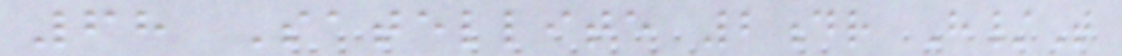68 Satellite 2dr H/T
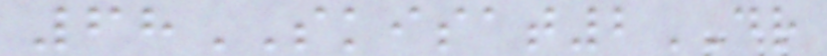68SKISAT2DR
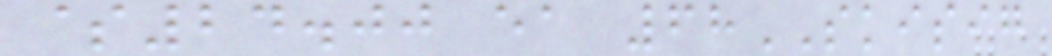$24.00 ea 68SKISIG
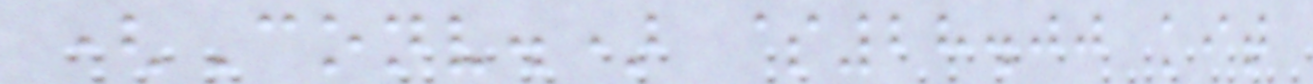(Conv.) $28.00 kit
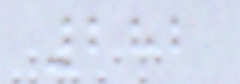282
